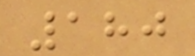180
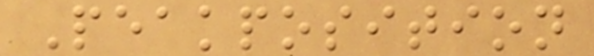Peakposition
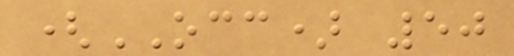(OCC) 50
